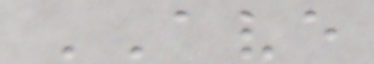AVE
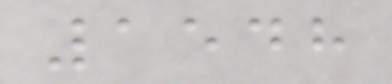1548
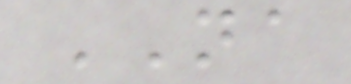NA
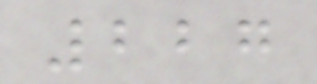227
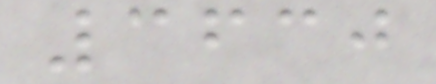3630
